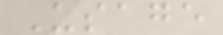Usage
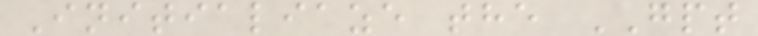Initialiaze the GPT
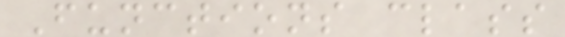Functions class
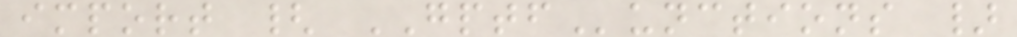import { GPTFunctions }
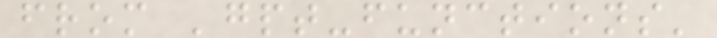from 'gpt-functions'
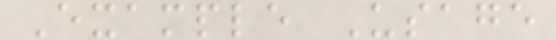Example Usage
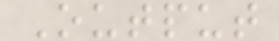Output
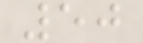50
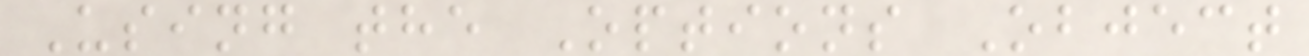Using the Options Object
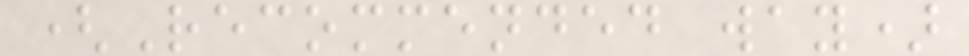(Recommended way)
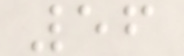56
